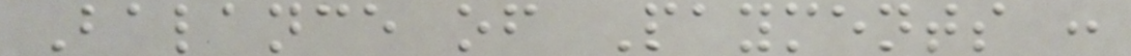Balance of Payments :
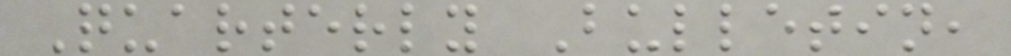Quarterly Bulletin,
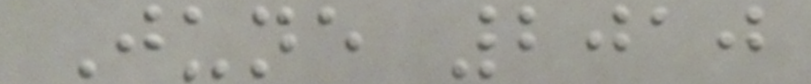June 2010
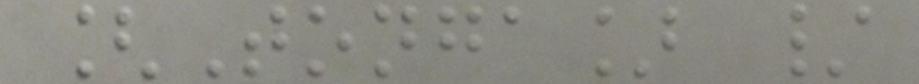[Tonga] /
